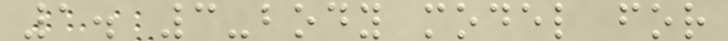1. 3-body model for
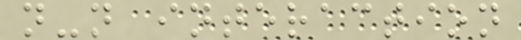n-n interaction
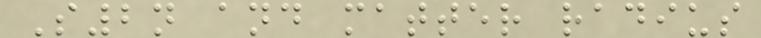S2n and matter radius
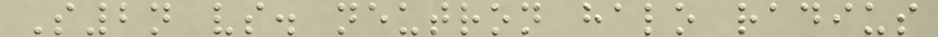S2n vs. neutron halo radius
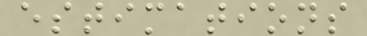estimations
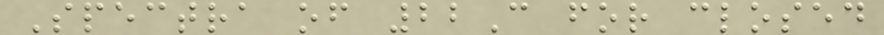Spectra of 22C for closed
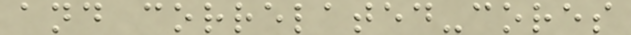and correlated-cores
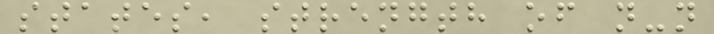states, strength of n-n
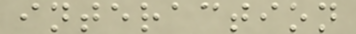interaction
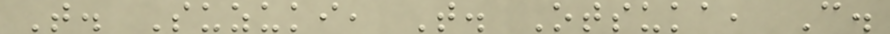T. Suzuki, T. Otsuka, C.
